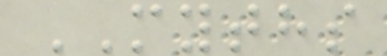MYTHS
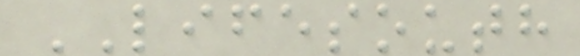LIFESOUTH
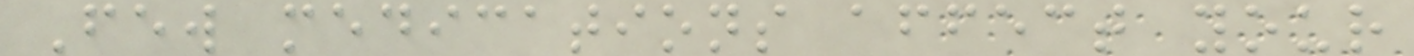Few medications affect your
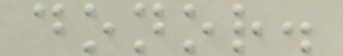donor.
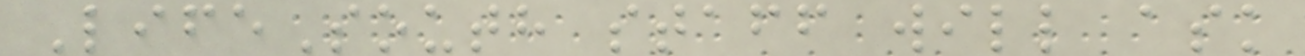LifeSouth staff will ask
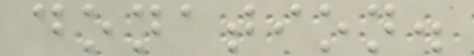donation.
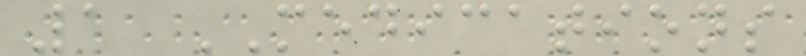1 MEDICATIONS
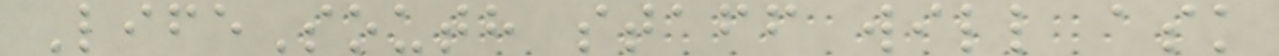LifeSouth staff will ask
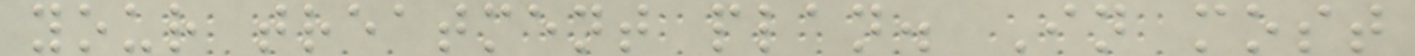your treatment plan. In most
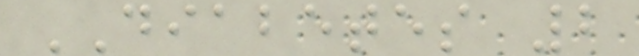DIABETES 2
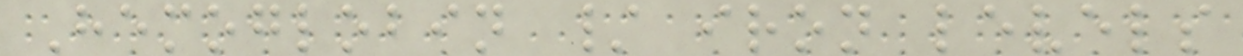Hemoglobin / iron levels
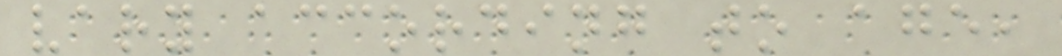vary according to age,
